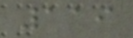119
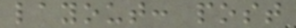layout: post
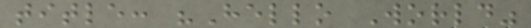title: "Hello World"
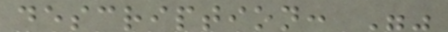description: ""
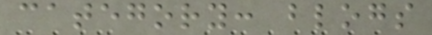category: blogs
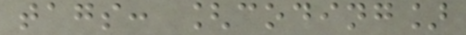tags: [coding]
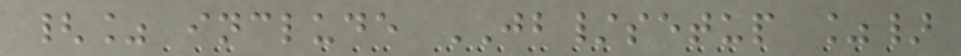{% include JB/setup %}
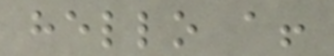hello a!
